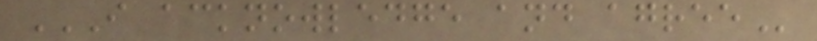I ACKNOWLEDGE AND AGREE
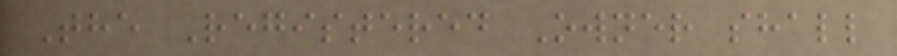The Registered Owner shall
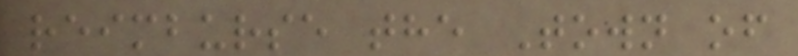reimburse the Town of
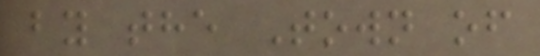by the Town of
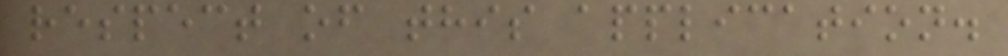respect of this application.
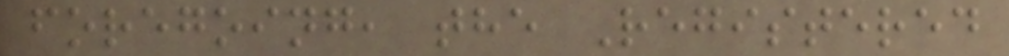foregoing, the Registered
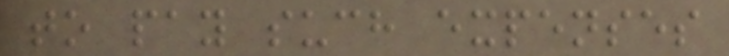to pay such expenses
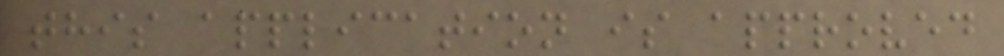this application is approved
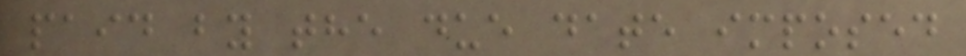paid by the due date imposed
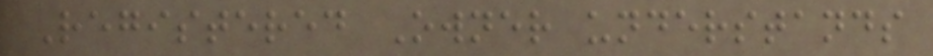Registered Owner understands
